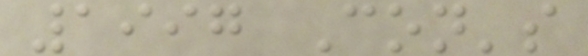1997 Con's
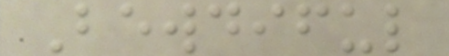Bewdiful
